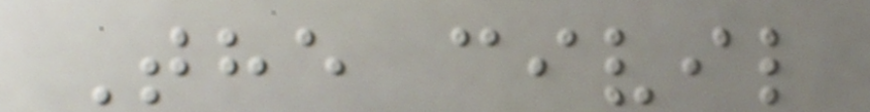The civil
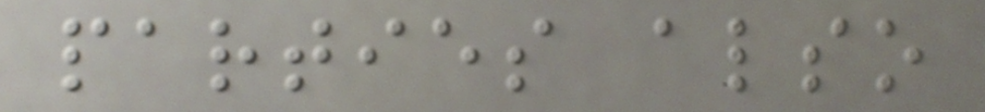parties also
